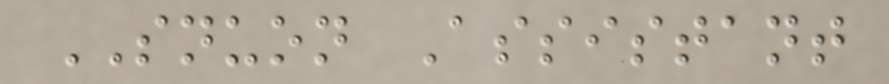SNUON Assistant
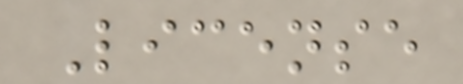License
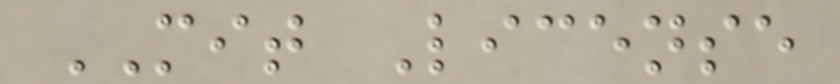MIT License
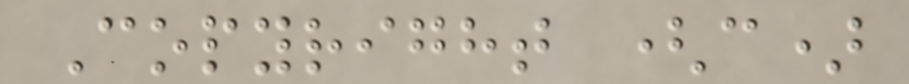Copyright (c)
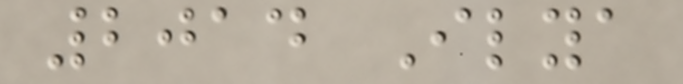2014 Ilya
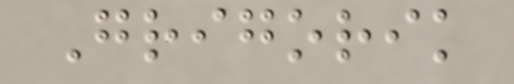Grigorik
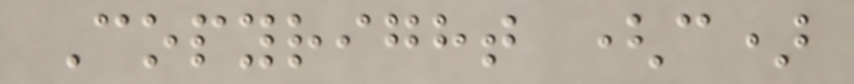Copyright (c)
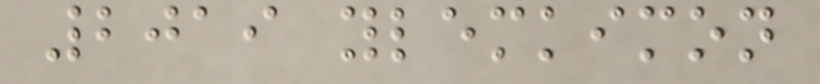2019 ylemkimon
